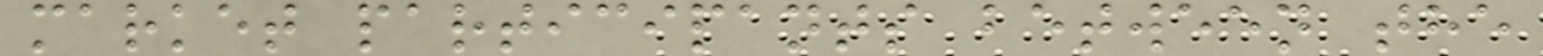market participants between the
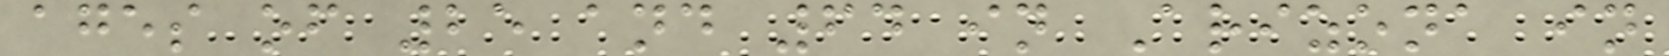ages of 25 and 64 in Arizona in
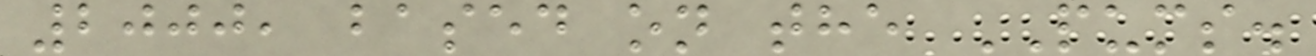2000, based on the PUMS.
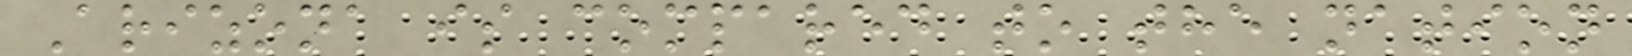Arizona is compared to the nation
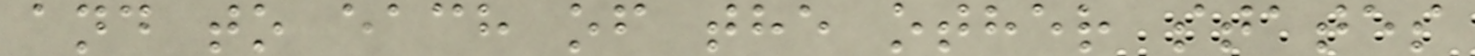and to each of the other states
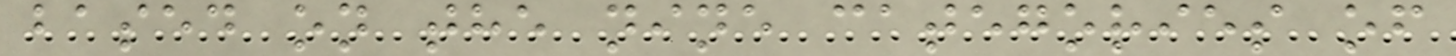based on the nine categories of
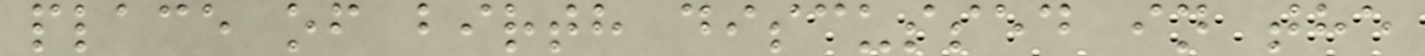place of birth discussed in the
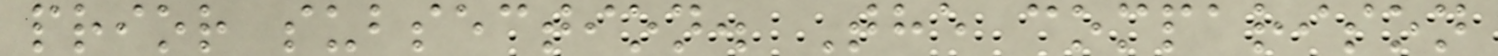prior subsection. The comparison
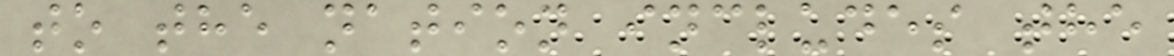to the nation includes the
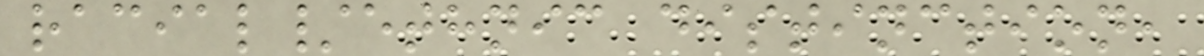racial/ethnic distinction,
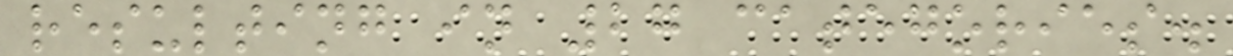resulting in 27 categories.
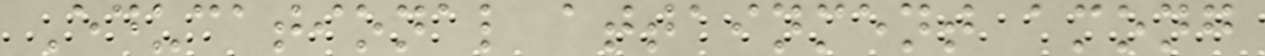Educational attainment among
